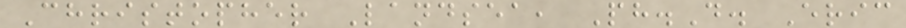Christopher Landsea, Ph.D. Eric
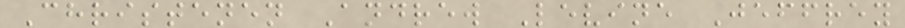Christenen Andrew Levine Jeffrey
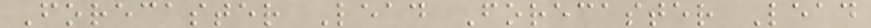Forecaster Lead Forecaster Lead
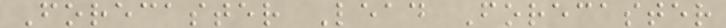Forecaster Lead Forecaster
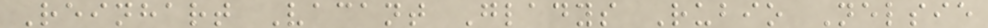Reinhart Vacant Gladys Rubio Nelsie
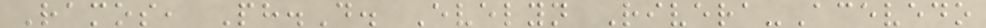Ramos, Ph.D. Evelyn Rivera-Acevedo
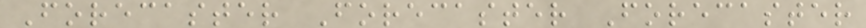Forecaster Forecaster Forecaster
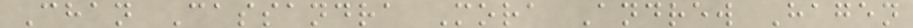Chan Cassandra Mora Andrew Hagen
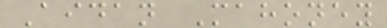Aidan Mahoney
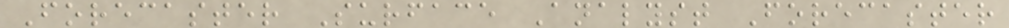Forecaster Surface Analyst Forecaster
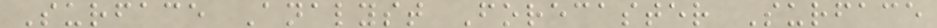Surface Analyst Forecaster Surface
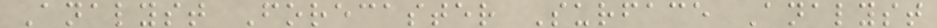Analyst Forecaster Surface Analyst
